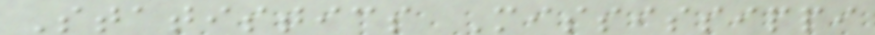Statistics Mississippi
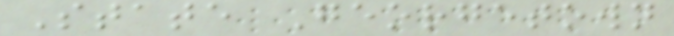State Georgetown
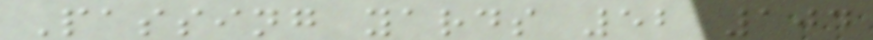Passing yards 52 104
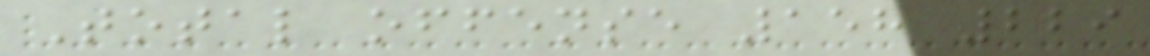Total offense 158 229
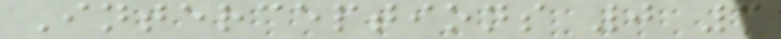Interceptions 0 3
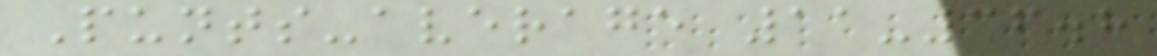Punts-average 11-36.8
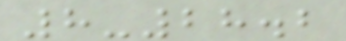8-28.2
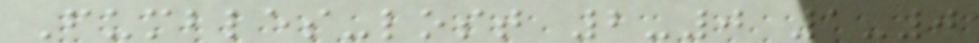Fumbles-lost 2-0 1-0
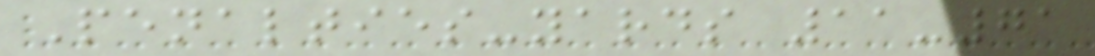Penalties-yards 11-71
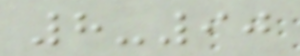8-90
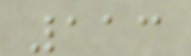113
